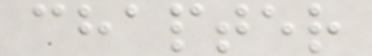chapter
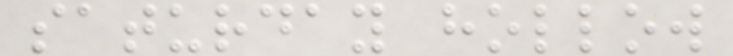saturday hollow
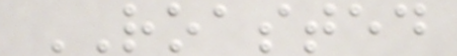ROASTED
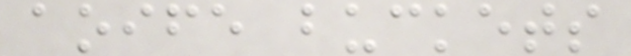aoife buckets
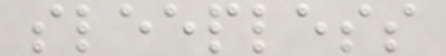sleepless
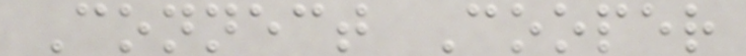Connect Cooper
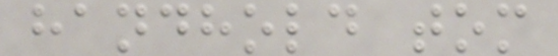handhold tom
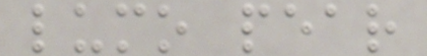lumo pear
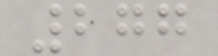277
